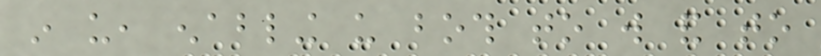in us, enabling us both to will and to
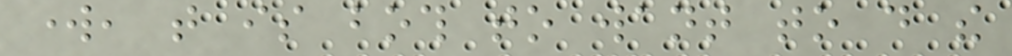work, that is both to want to do the
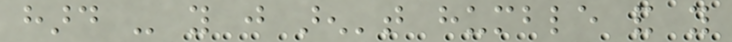hard - you just aren't humble and you
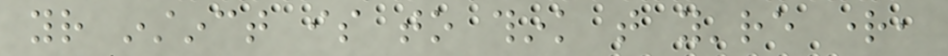your instinct is to think that you're right,
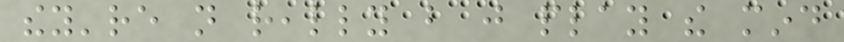they're not really but just play the mind
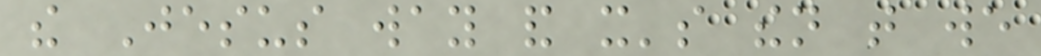the Jesus way and it's then that we
